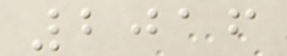2016
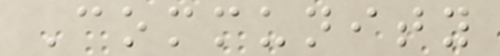Community
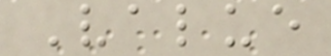Value
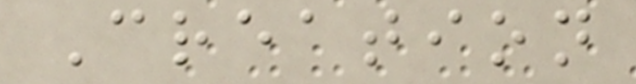Creation
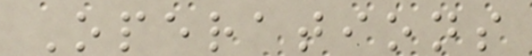Operations
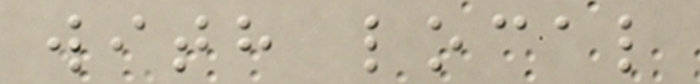with local
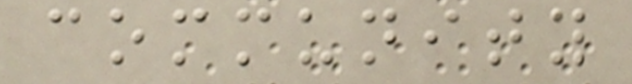community
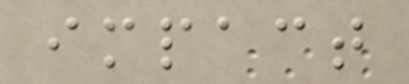impact
